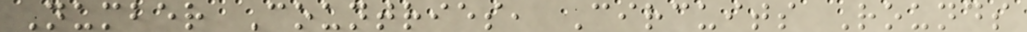Number Countries, Circuits Rounds
